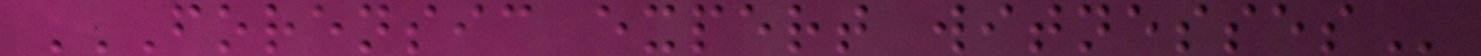FORENSIC EXPERT WITNESSES
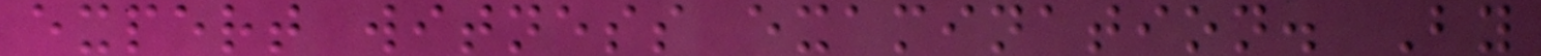expert witness examination. By
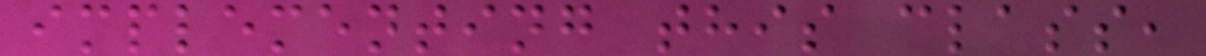implementing this class,
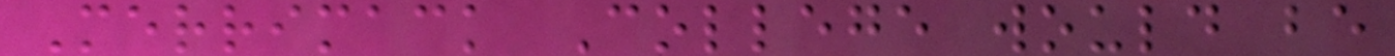Merrimack College would be
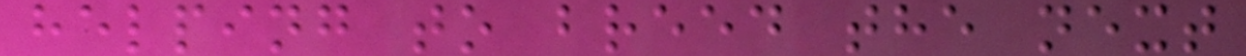helping to breed the next
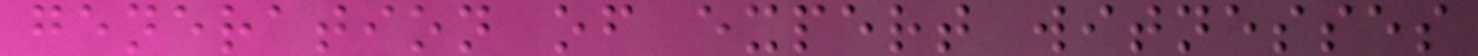generation of expert witnesses
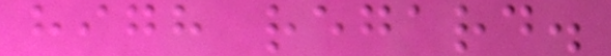high regard.
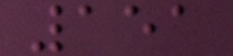151
